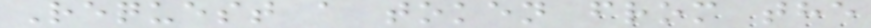Request a token from the
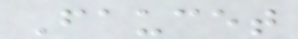Faucet
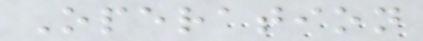Operation
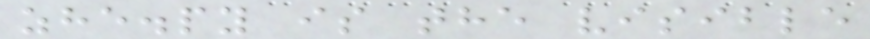zhe.py is the visible
